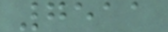7511
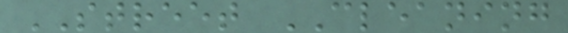STREET CLEANING
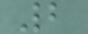2
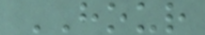HOUR
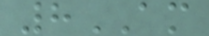8AM
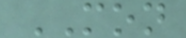MON
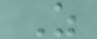Z
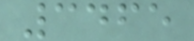3465
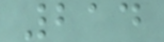214
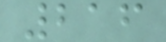216
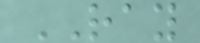RAY
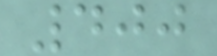400
